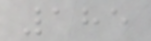185
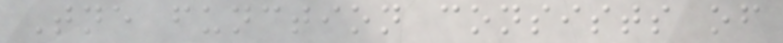Tne function consists of
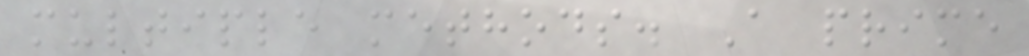multiple methods. A prime
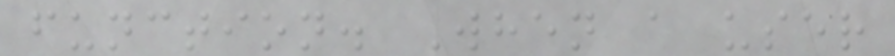function. When a user
